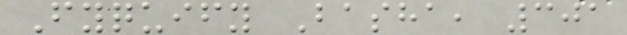Fyquify Basha, 301
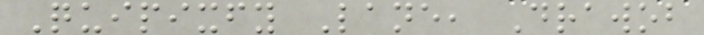Quipixfy Lane, Drawob
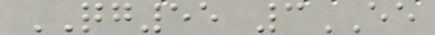QG55 3EE
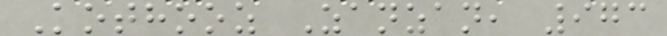Kothooz Zanzan, 973
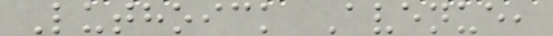Luthoick Avenue,
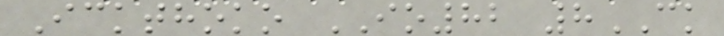Ickthoko IO82 8CK
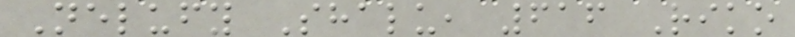Nelufy Shalu, 616 Riko
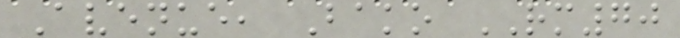Avenue, Bako RM70
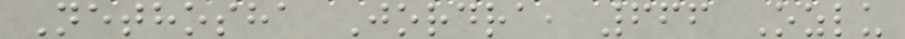Nethosha Jordra, 666 Ozlu
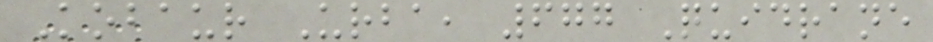Kobaur Urba, 677 Quidrane
